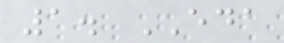1. EDA
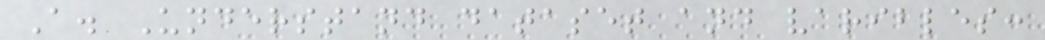A. Understand dataset and varibles:
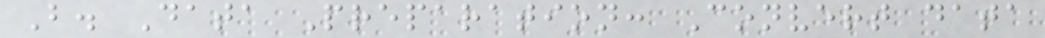B. Data Preparation: Convert data
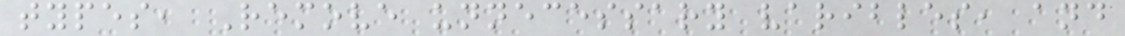types, Remove unnecessary varibles, and
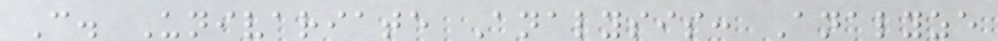C. Univariate Analysis: Analyze
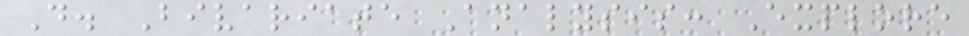D. Bivariate Analysis: Explore
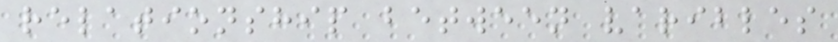relationship between varibles
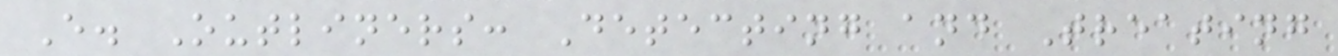E. Outliners: Detecting and Treating
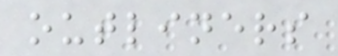outliners
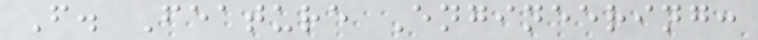F. Feature Engineering:
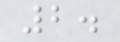2.
